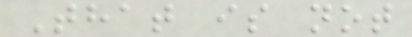That is not
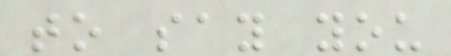to say you
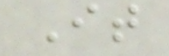It
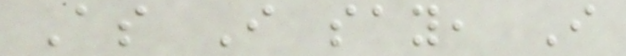As I say, I
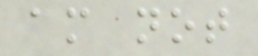am not
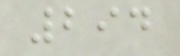294
